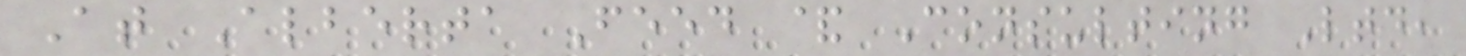At Alberta Feed & Consulting Ltd,
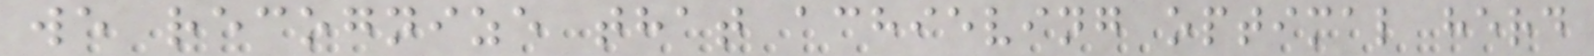we recognize that achieving optimal herd
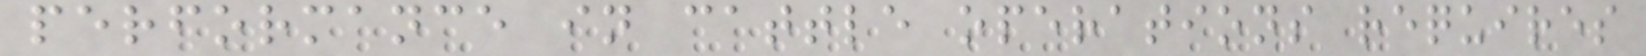performance in cattle operations requires
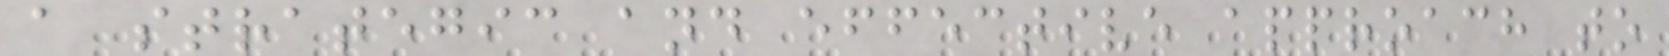a strategic and effective approach to
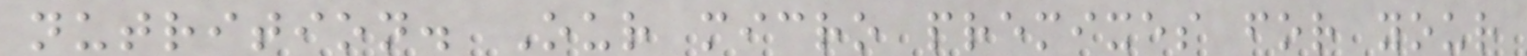nutrition. Our micro premixes for your
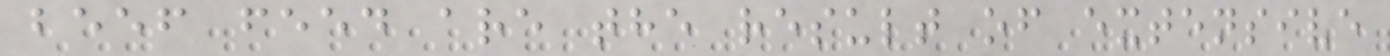beef feed are the result of extensive
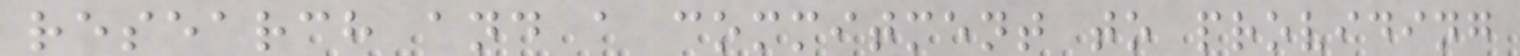research and a commitment to providing
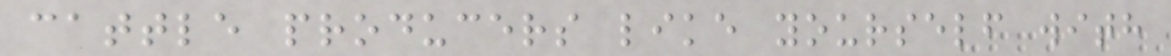cattle producers like yourself with
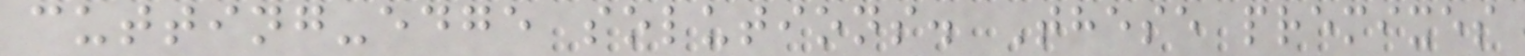cutting-edge solutions. These premixes
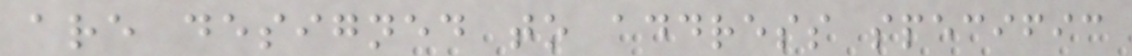are designed to address specific
